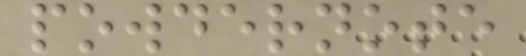powdernote
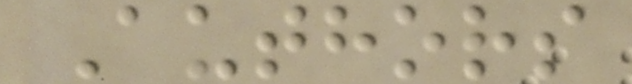Authors
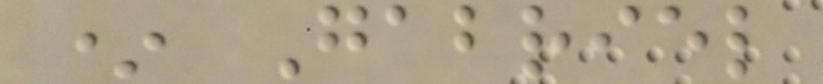* Gabriel
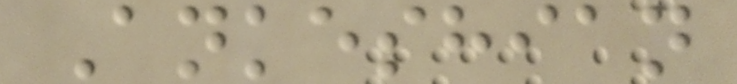Ankeshian
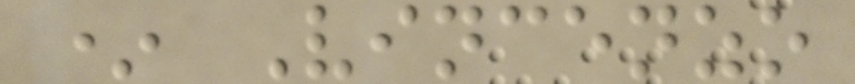* Vincenzo
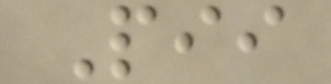Pii
